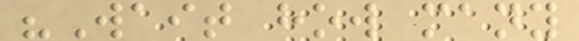"Wait how many
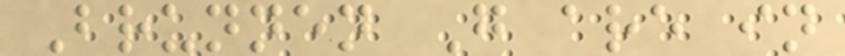Brunnen G are in
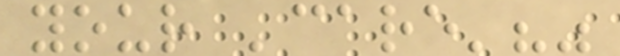your 'care'?"
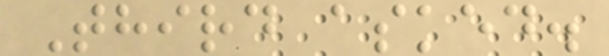Third asked.
